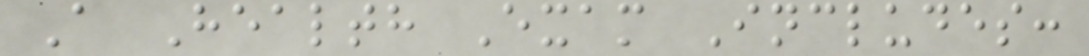A Health Exam Includes:
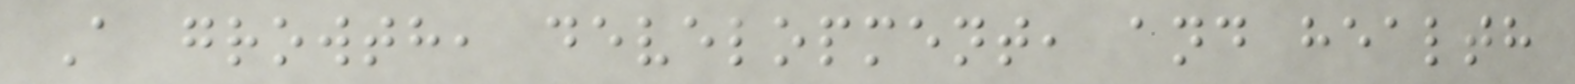A growth, development, and health
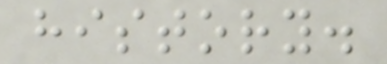history.
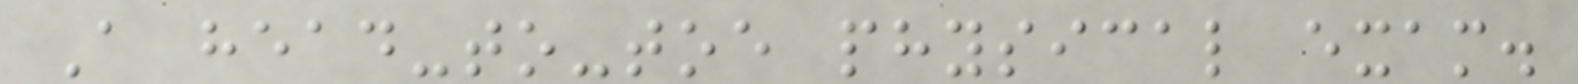A head-to-toe physical exam.
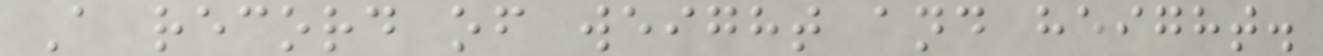A record of weight and height.
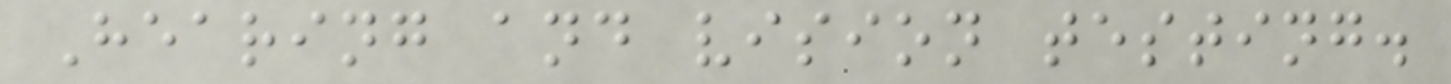Hearing and vision testing.
